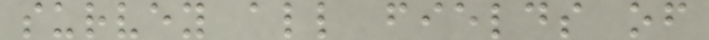survey all fields of
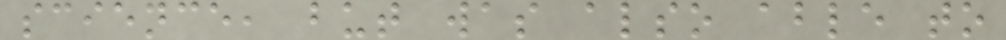science, but was also able to
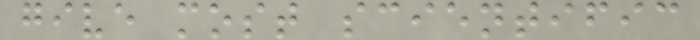give most scientific
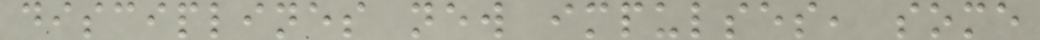disciplines new impulses, some
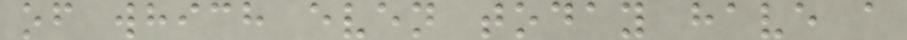of which even today have a
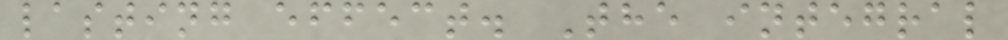lasting effect. The integral
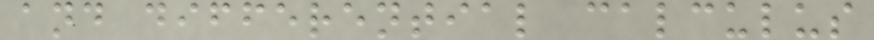and differential calculus
